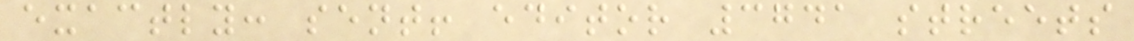exactly: sent! editor 3741 streets
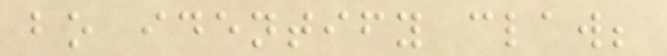bo identify claw;
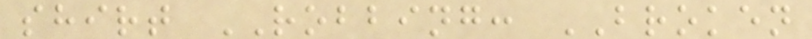shirt ROBBING: BROKEN
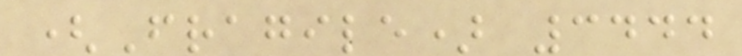(Fragile) 3444
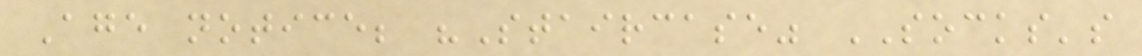Age notice; "Staircase" SOCKS's
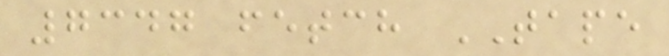7347 fetch TAPE
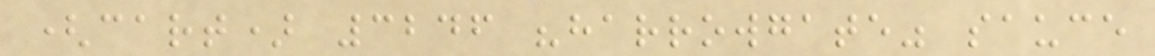(cart) 3246 "harrowgate" sauce
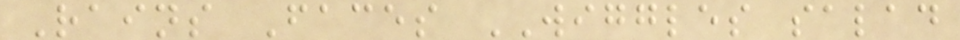Rains Faces WIGGLES salad
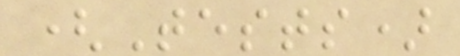(Tests)
